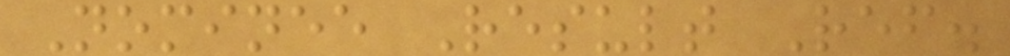Nominee Result Ref.
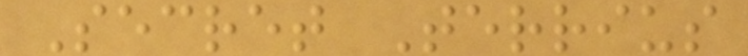Secret Terrius
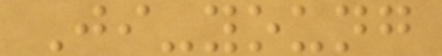Ji-young
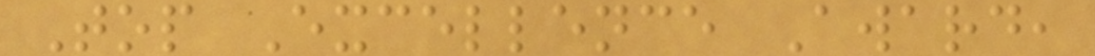Top Excellence Award,
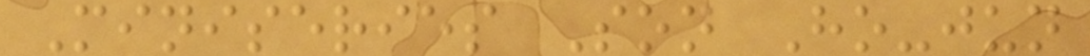Miniseries Son Ho-jun
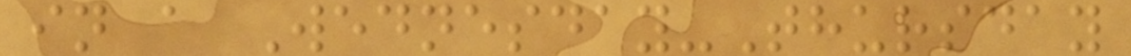in a Wednesday-Thursday
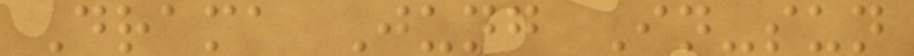Drama Jung In-sun
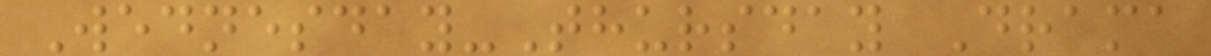Wednesday-Thursday Drama
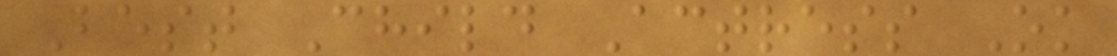Best Child Actress Ok
